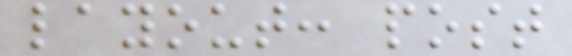layout: post
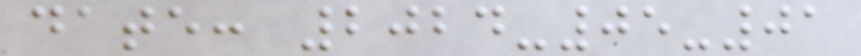date: 2024-05-01
